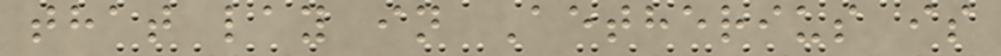that lay in Aetherius is
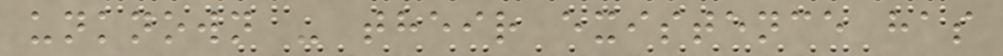unknown - their existence has
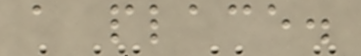a place.
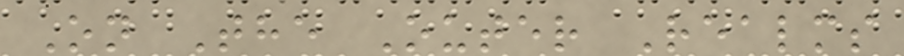On The Outer Realms
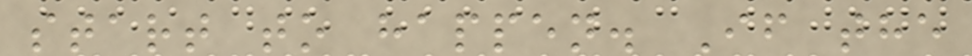start to happen. If the
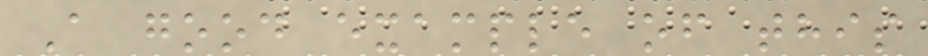A good example of this
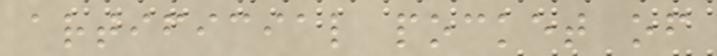artificial pocket of
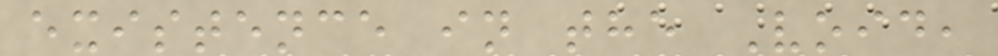existence in the Void,
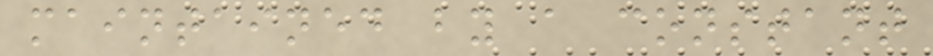maintained by a constant
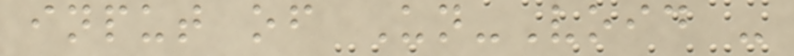input of Un-Void -
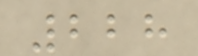228
